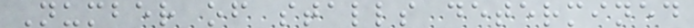Number of stalls determined
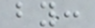by:
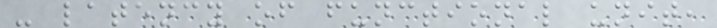- latency of functional unit,
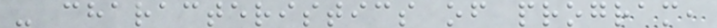- characteristics of program,
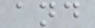and
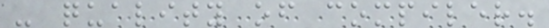- quality of compiler.
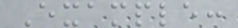Example:
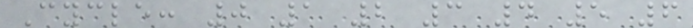Cycle: 0 1 2 3 4 5 6
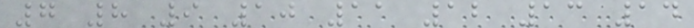7 8 9 10 11 12 13 14
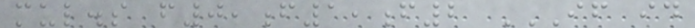mul.s f0,f1,f2 IF ID
